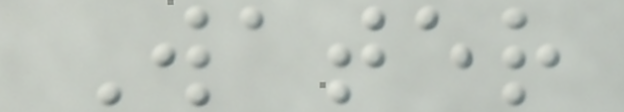Water
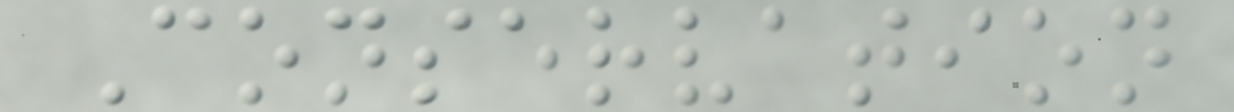Conservation
